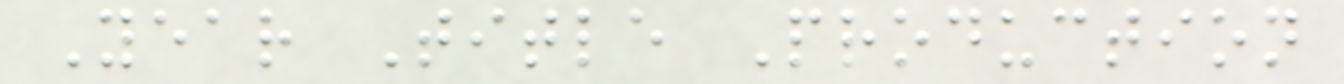Year Title Production
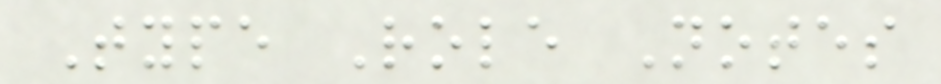Type Role Notes
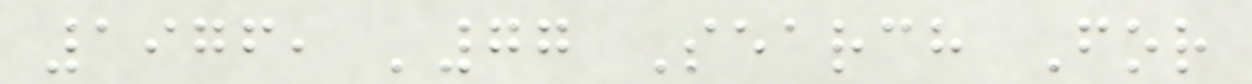1976, '77 Search For
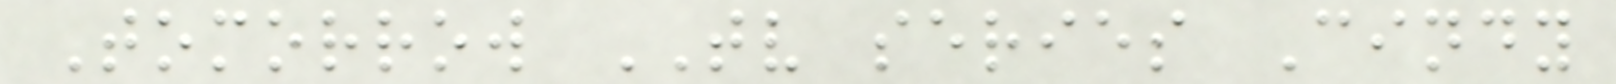Tomorrow TV series Cindy
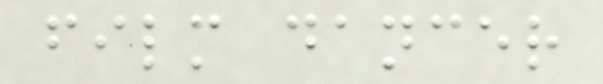film dancer
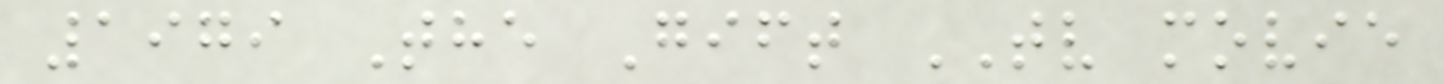1979 The Gift TV movie
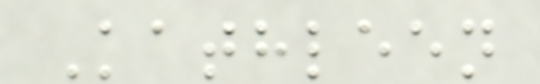Kathleen
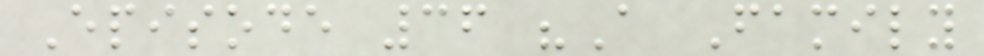Episode 36 "A Family
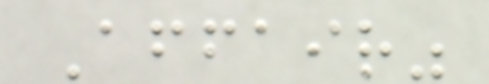Affair"
